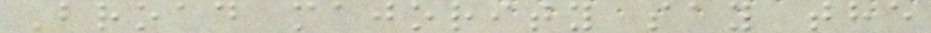Broad majority say the
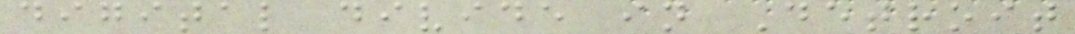digital divide in Detroit
